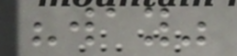"way"
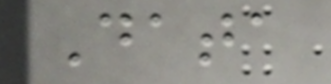Data
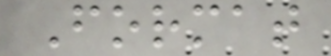Format
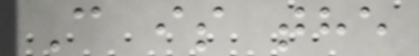C is the
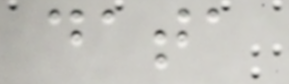data
